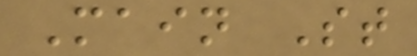Main St
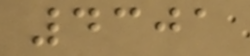4301
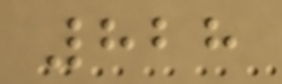828
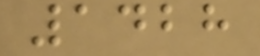1428
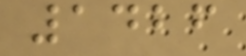1426
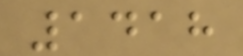1418
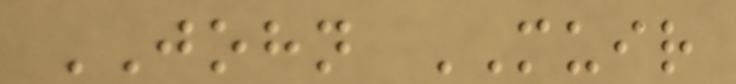JOHN MUIR
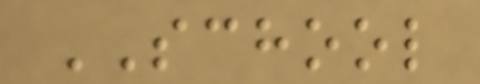SCHOOL
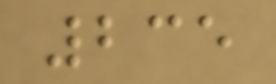235
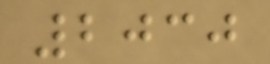2030
